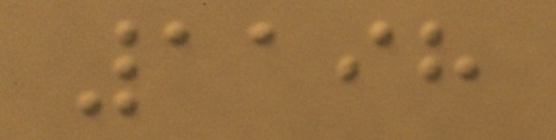1198
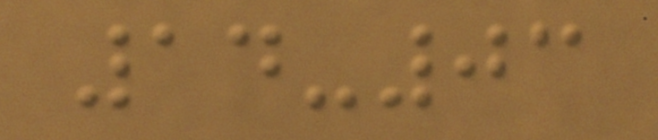14-03
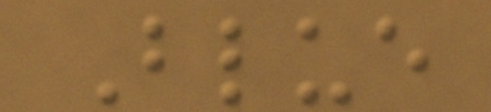Blue
